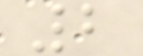2
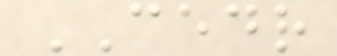CEDR
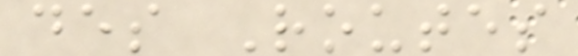des Routes
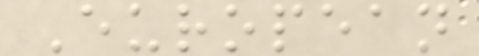European
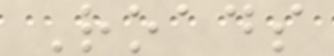Roads
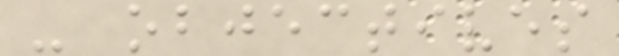- objectives
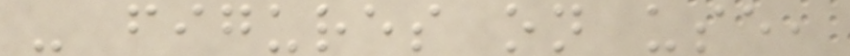- figures on use,
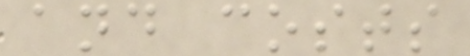and costs
